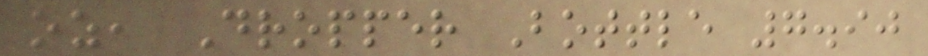oz, Dropper Bottle 7.90
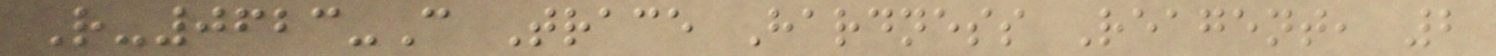R-0623-C Trace Hardness Reagent, 2
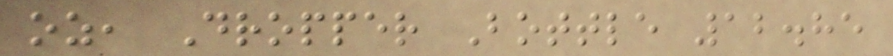oz, Dropper Bottle 12.85
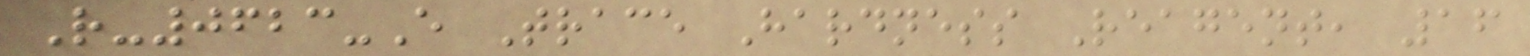R-0623-E Trace Hardness Reagent, 16
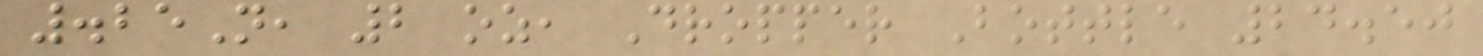.25N, 2 oz, Dropper Bottle 24.50
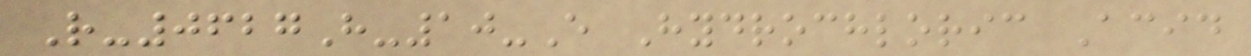R-0627H-10-E Hydrochloric Acid
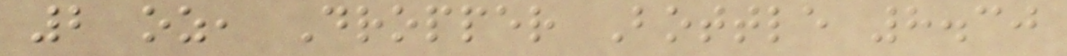2 oz, Dropper Bottle 8.30
